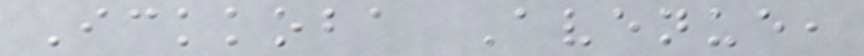Ickkoba Avenue,
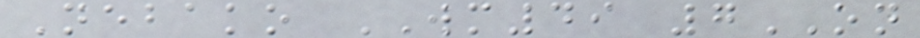Nebako WM49 7ON
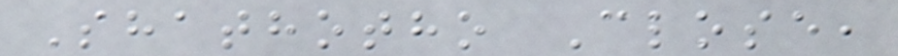Shathotho Close,
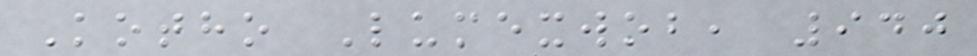Kotho Lumexwob, 940
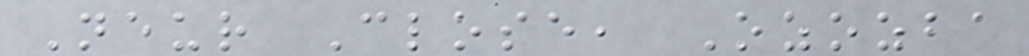Neur Close, Ozozba
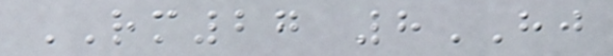RM27 8HJ
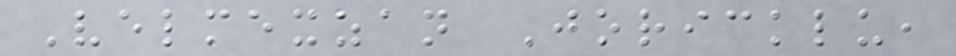Velmexzan Joricklu,
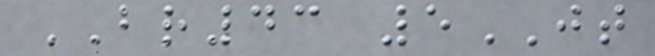BR43 5JT
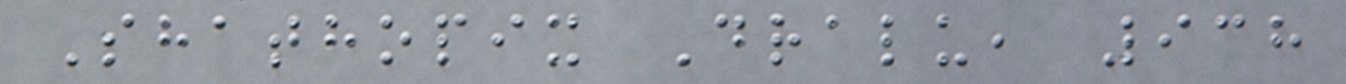Shathopix Dralu, 938
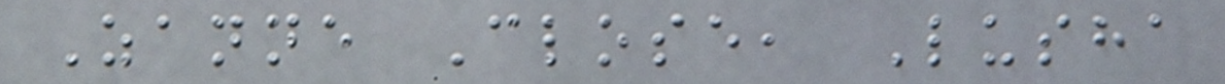Zanne Close, Lusha
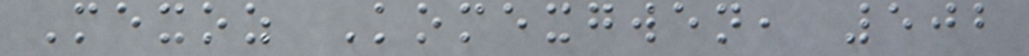Mexoz Komexgwen, 502
